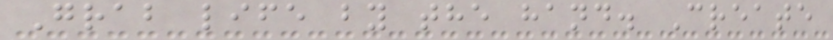Grab life by the hand. Create
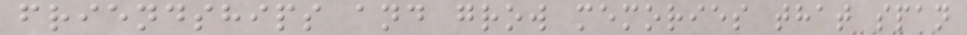friendships and grow memories that span
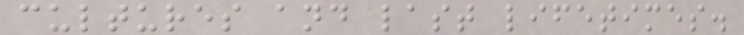cultures and last lifetimes.
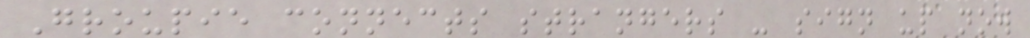Groupie connects strangers - sign up now
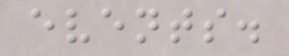events.
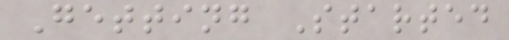Getting Started
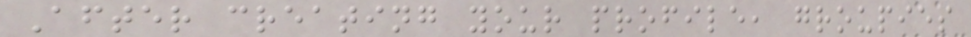After creating your profile, groupies
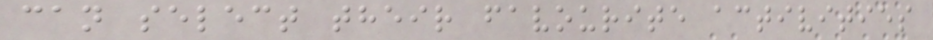can select their favourite activities
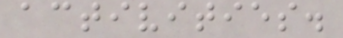activities.
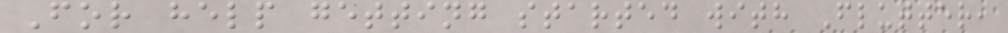For help getting started with Flutter,
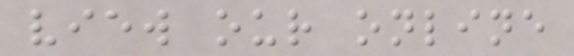view our online
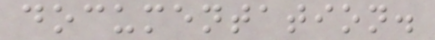documentation.
